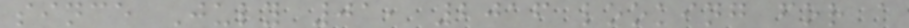since July 01, 2016 looking for a
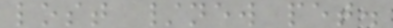lost /new pet.
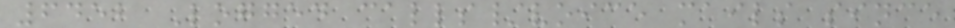6452 Logged calls/voice mails since
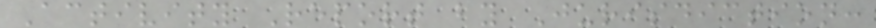Activity Report by Jurisdiction:
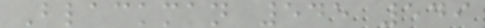Blackman 545 549
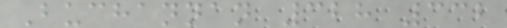Buchannan 328 332
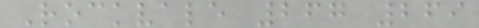Rockvale 267 269
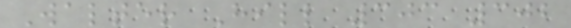Walter Hill 303 302
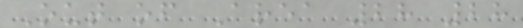Out of Area 28 28
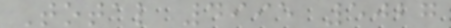Total 4995 5027
